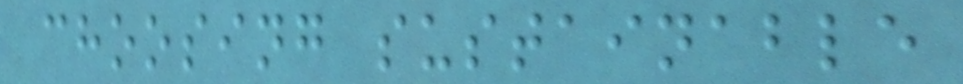choosing sustainable
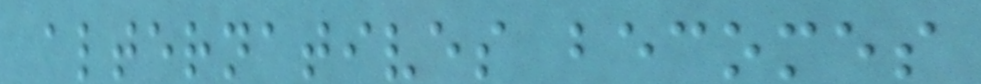alternatives becomes
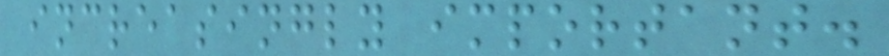increasingly important.
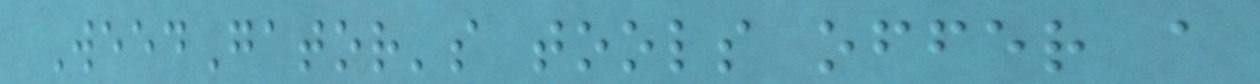WeedGator's tools offer a
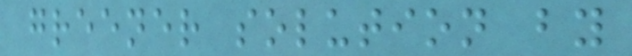greener solution by
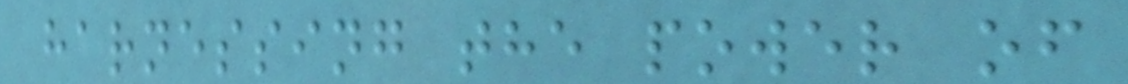harnessing the power of
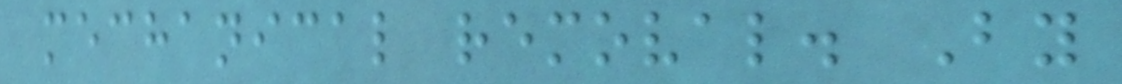mechanical removal. By
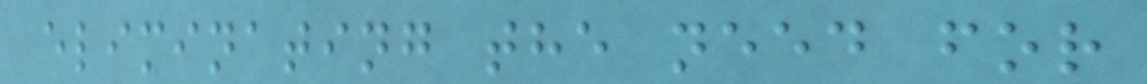eliminating the need for
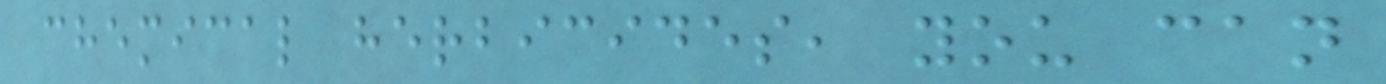chemical herbicides, you can
